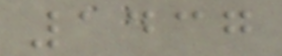1437
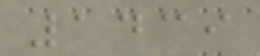1439
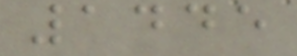1445
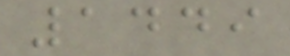1449
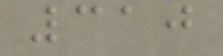310
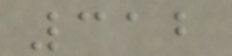312
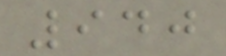940
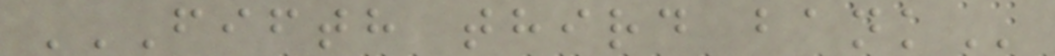FIFTH THIRD BANK
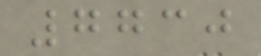7730
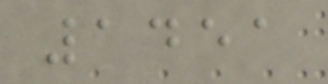1451
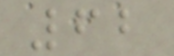62
